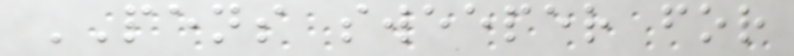PENS sweeper for
